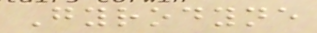Gyrodyne
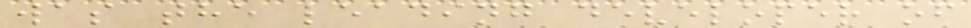was the leading developer of
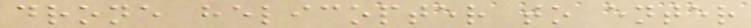drone helicopter to enter
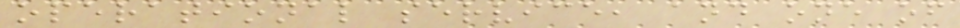operational service, and one of
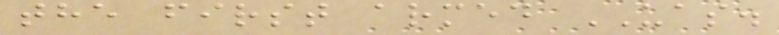the first armed UAS.
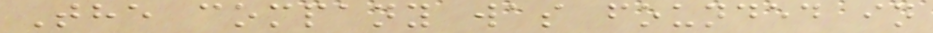The company was founded in
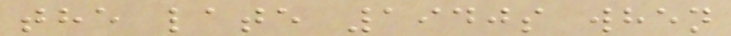the late 1940s when
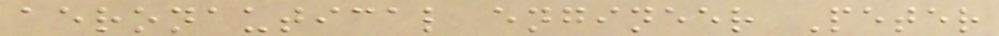aeronautical engineer Peter
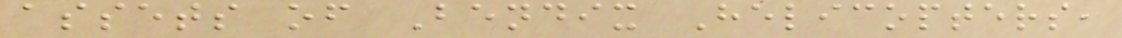assets of Bendix Helicopters,
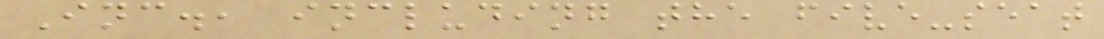Inc., including the five-seat
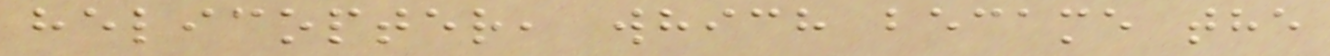helicopter, which became the
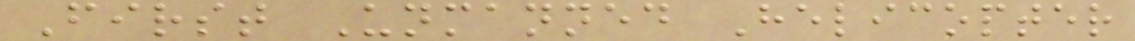First Unmanned Helicopter
